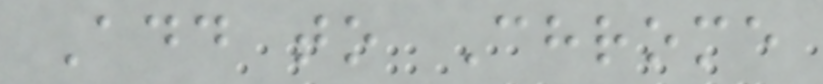Add to Chrome
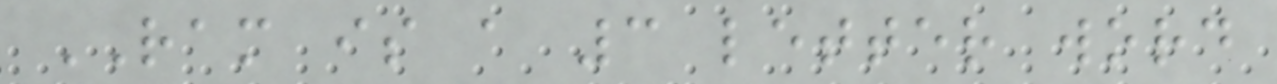RAM is a 3 letter word
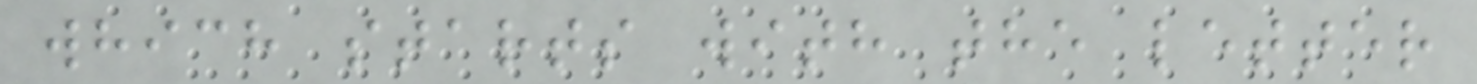which starts with the letter
